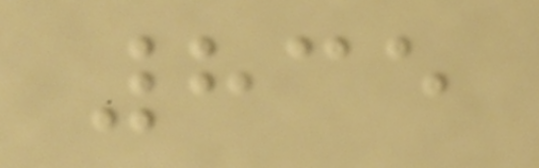835
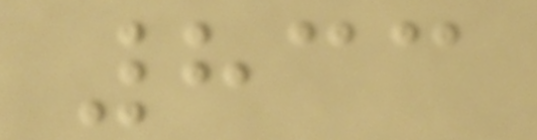833
